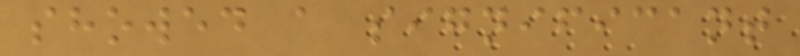showed a significant
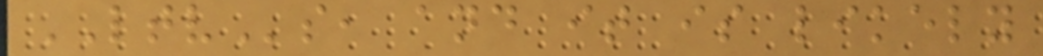LTVs, and it is likely
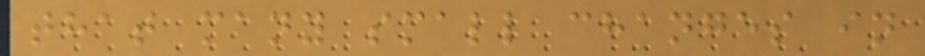that many small changes in
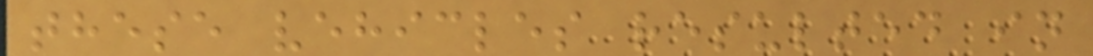these vehicles resulted in
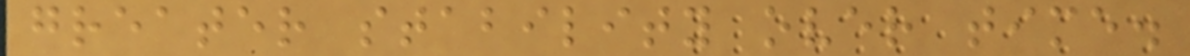greater stability over time.
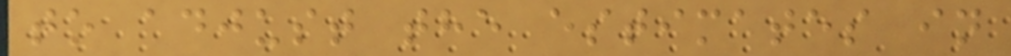to adjust the estimates in
